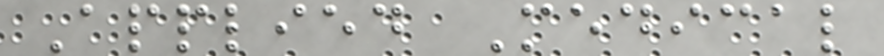Applied Medical
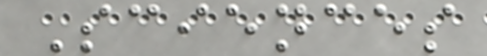Sciences
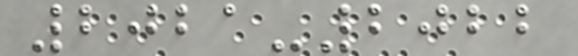2021-2022
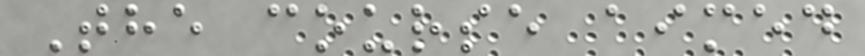The course aimed
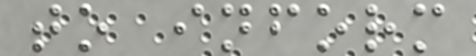to inform
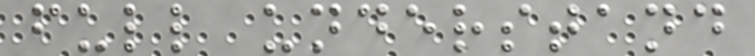full understand
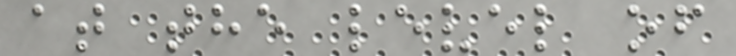at the level of
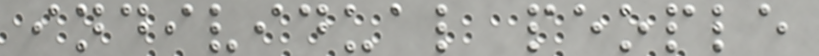individual people
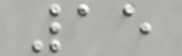15
